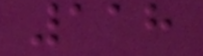118
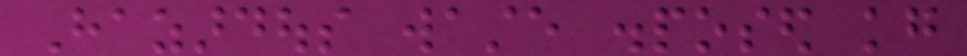Hazardous waste disposed kg
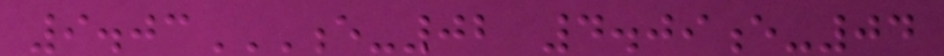9.03E-02 4.09E-04
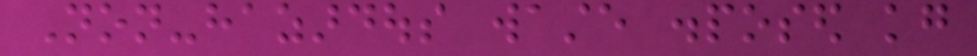Non-hazardous waste disposed kg
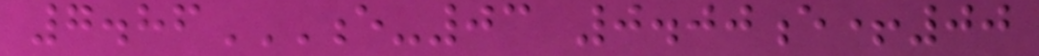7.86E-03 0.00E+00
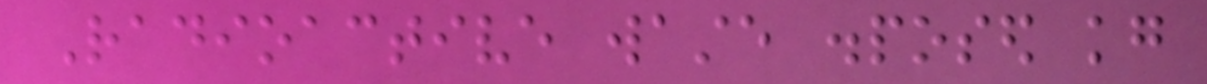Radioactive waste disposed kg
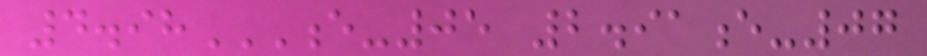4.98E-05 2.91E-07
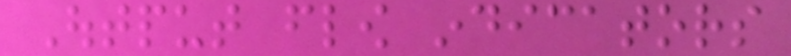Output flow indicators
